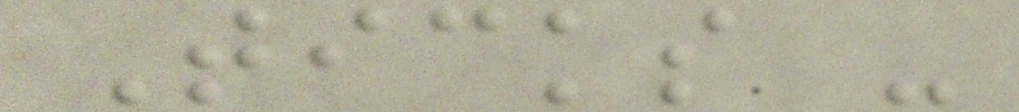Ticks -
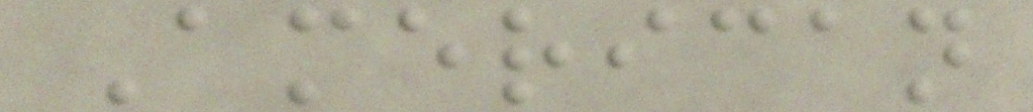American
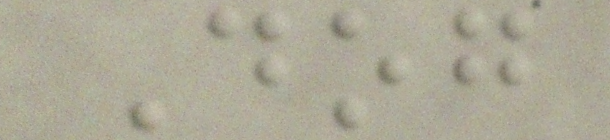Dog
